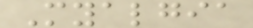Myalgia
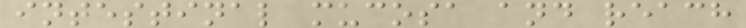intestinal mucosa and reach
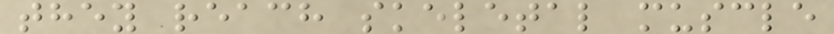they reach skeletal muscle
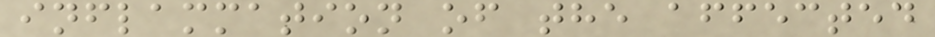inflammation of the affected
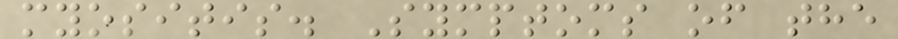myositis. Symptoms of the
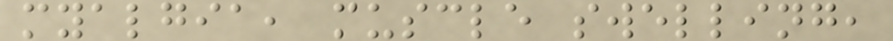myalgia, muscle swelling,
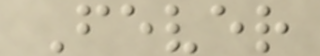Fever
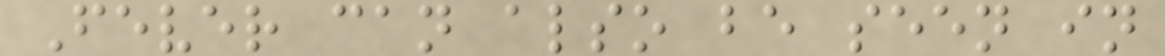Fever can also be seen in
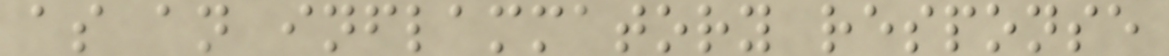as an inflammatory response
